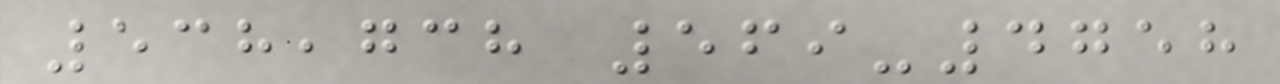538,738 569-4758
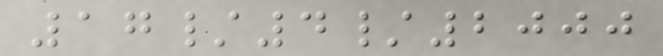17/4/2000
